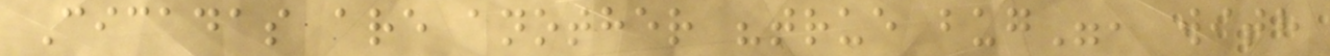Cicadas are another "true bug", with
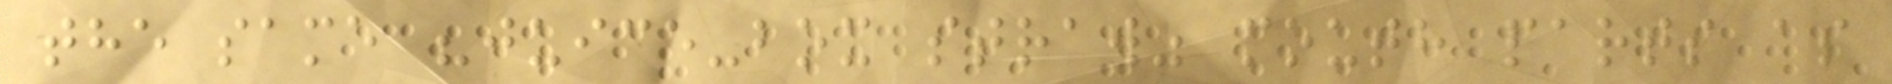the same "juice-box straw" mouth parts as
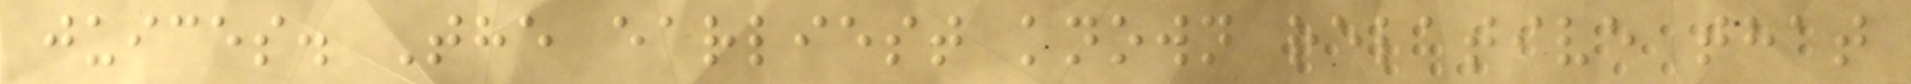juices. The earliest known relative that
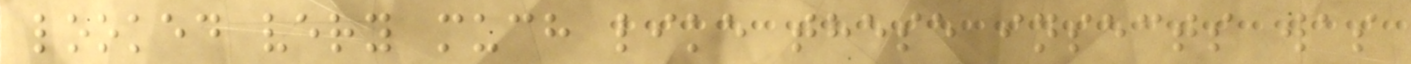looked very much like these insects was
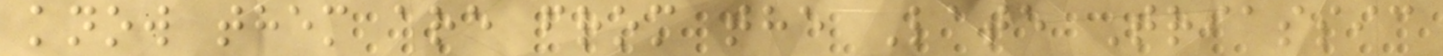know them are from the Late Triassic
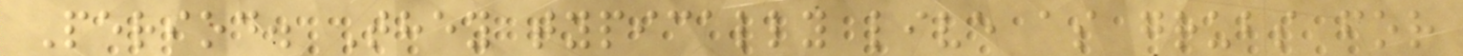Period. They typically live as grubs for
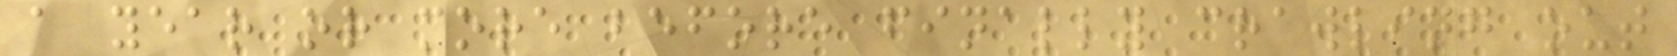a year or more before finally crawling out
